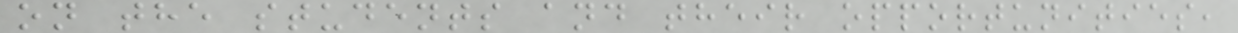on the students and their opportunities,
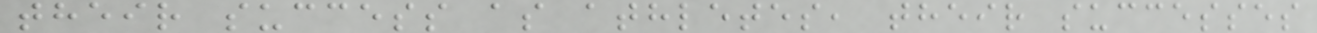their success as athletes, their successes
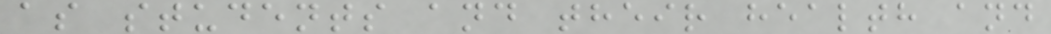as students and their health and
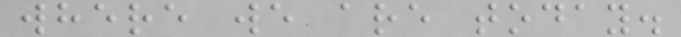where we are today.
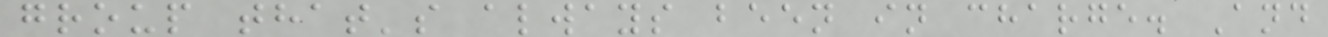group that's always been in charge. And
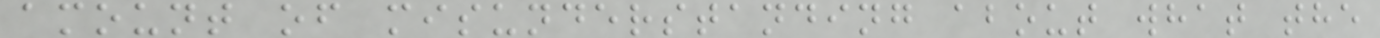amount of misunderstanding about what the
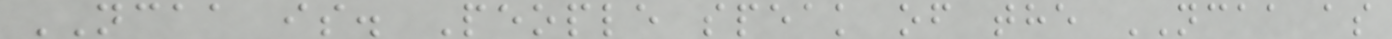NCAA is. People speak of the NCAA as
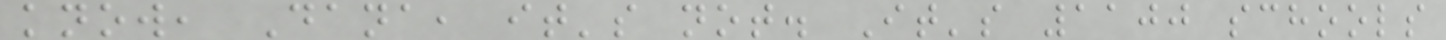know, Dana, it's not. It's 1100 schools
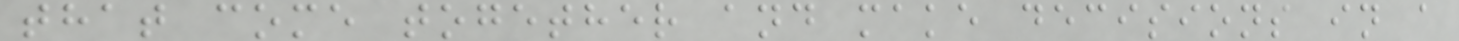that come together and make decisions in a
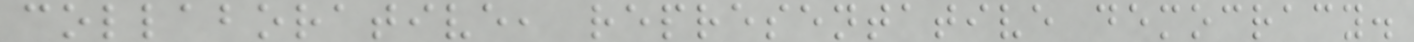collaborative, representative democracy.
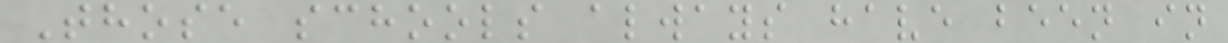Those schools always have been in
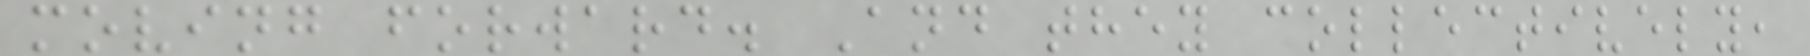moving forward. And they collectively,
